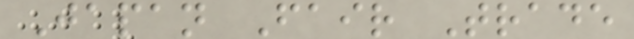Japan Fair Trade
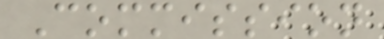Commission
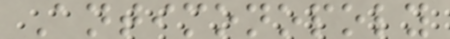Antimonopoly
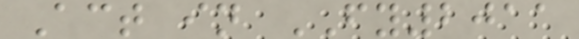Act in FY2011
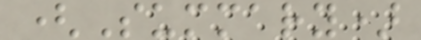(Summary)
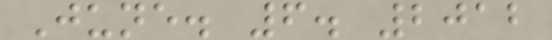June. 6. 2012
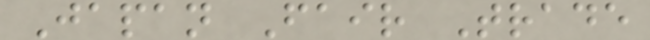Japan Fair Trade
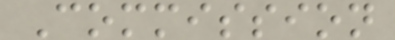Commission
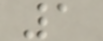1
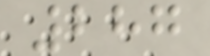287
